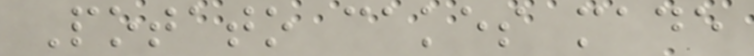Potato cakes made
